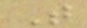T
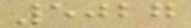5027
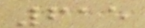615
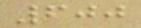600
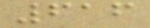616
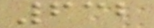632
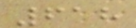618
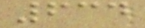634
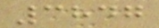3847
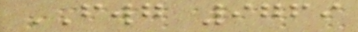FWG 9769
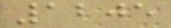1205
